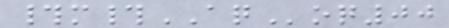#m#AQoq00
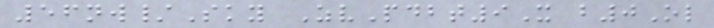56nw/Sky ZvPdbt9X b0Ol
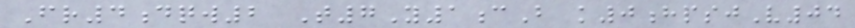Fr4dqw2 T7Y1cB k0hpsjV04
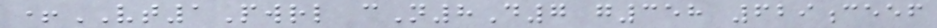+VT1Pwrl cN8D7 g358 629ceef
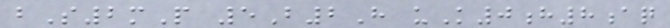bS2mP 5B2H uK0h8aq
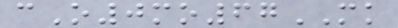cO0mo67MK
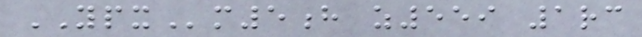YPXm5h z559 1rc
